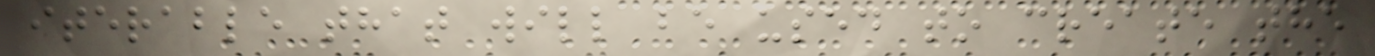iterable that will be used to create the
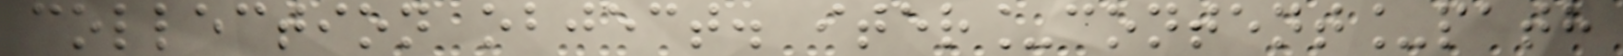collection object. iter_content_path
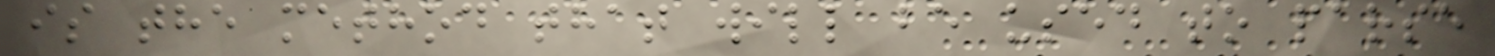is the method that will be used to parse
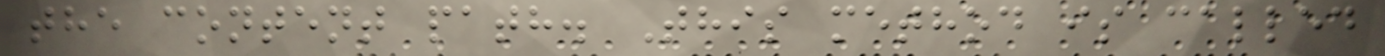the content path. This method is called
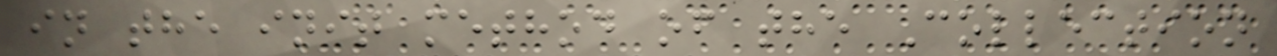in the init method of the Collection
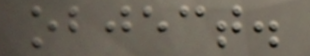object.
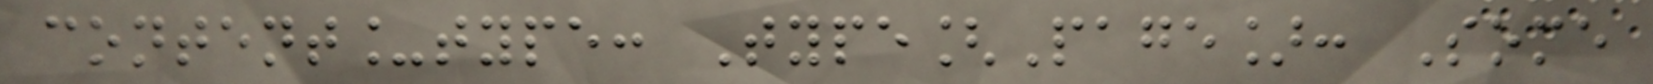content_type: Type[Page]: Some
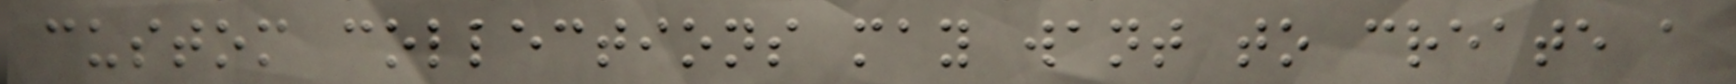custom collections may want to create a
